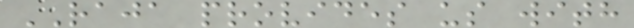RAJA provides us with
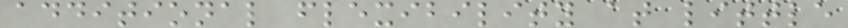additional flexibility at little
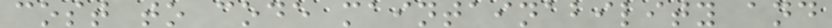cost to code maintainability and
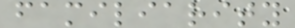familiarity
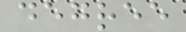degree
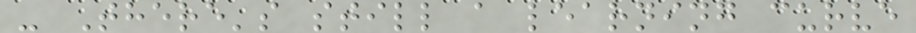- There's still a learning curve
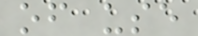of use
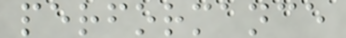performance
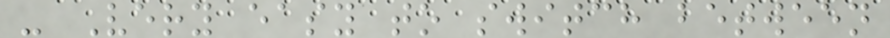- Very easy to switch between
